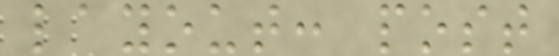layout: post
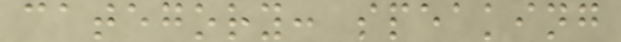category: speaking
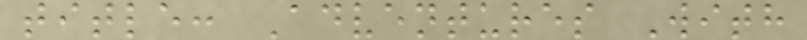title: Adventures With
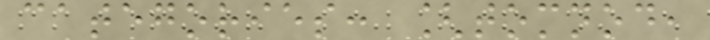categories: [tomnod,
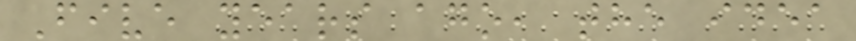Five years ago, the idea
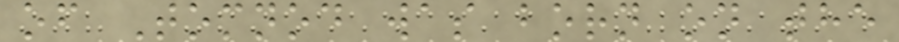of Tomnod was born on the
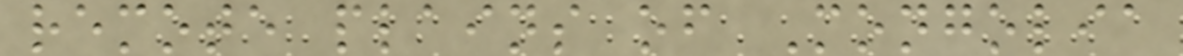remote plains of Mongolia
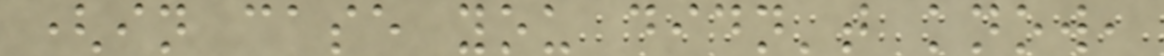(in case you didn't know,
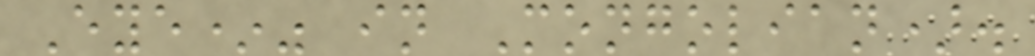Eye*" in Mongolian).
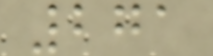271
